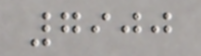7900
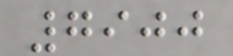7900
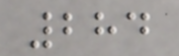284
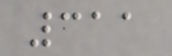311
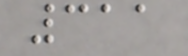311
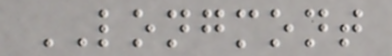LONGMONT
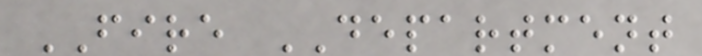FIRE DEPARTMENT
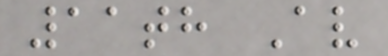11th Av
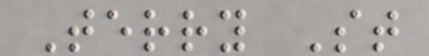Terry St
